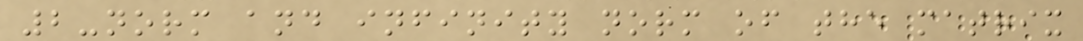2-norm and infinity norm of the matrix
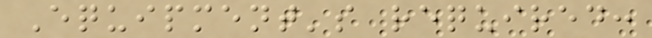Equipment's required:
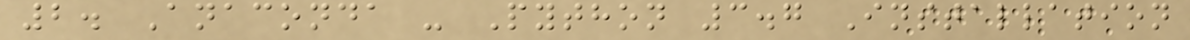2. Anaconda - Python 3.7 Installation
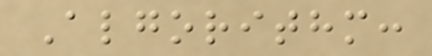Algorithm:
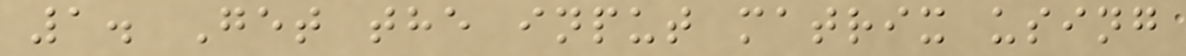1. Get the input matrix using
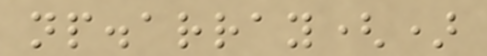np.array()
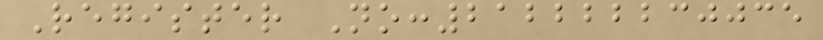Register No:212222230035
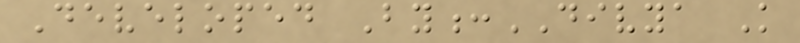Developed By:DIVYA K
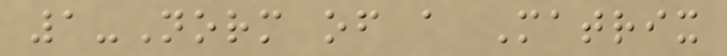1-Norm of a Matrix
